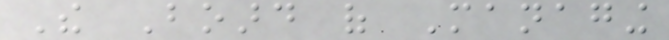The Board of Managing
